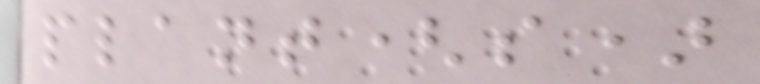plant(s)
